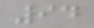94
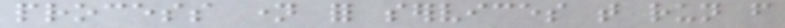process name for services that run from
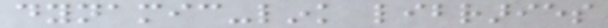dynamic-link libraries
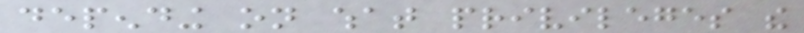depending on what privileges the
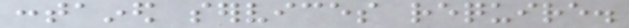contained services require.
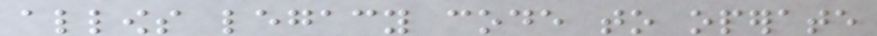allows legacy code to operate
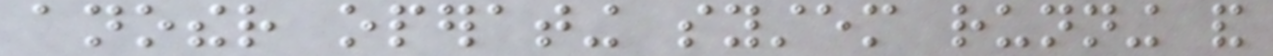another operating system running and
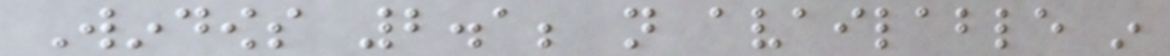Windows 2.1; not available in
